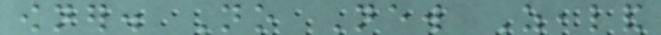owner. No New Zealand
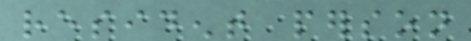resident person
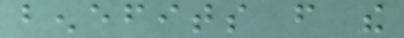benefits from the
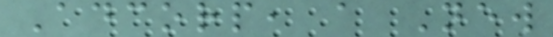Adcorp, a New
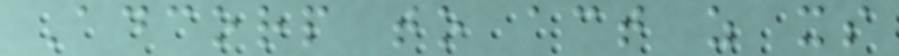Adcorp to act as its
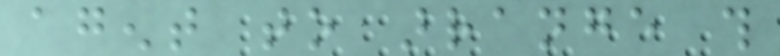agent to arrange this
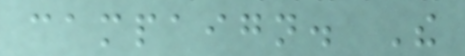campaign. The
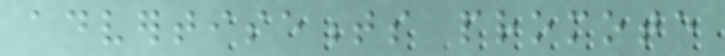advertisements promote
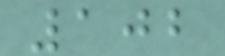102
